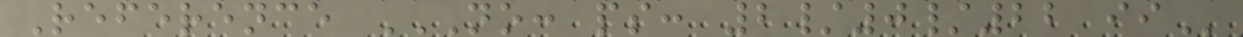Reference NO: PS: 2/0/22 II
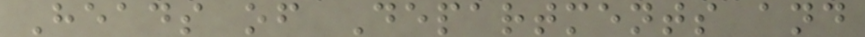Heads of Departments and
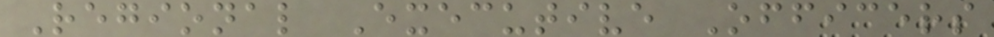Regional Executive Officers
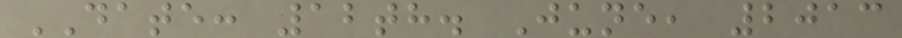DATE: 12th. June, 2013
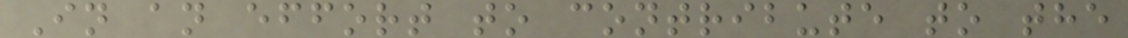In an effort to contribute to the
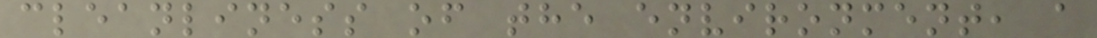cleanliness of the environment, a
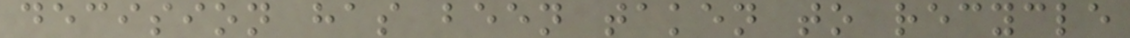decision has been taken to recycle
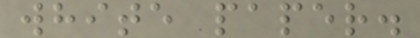white paper.
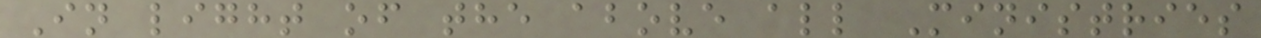In light of the above all Ministries
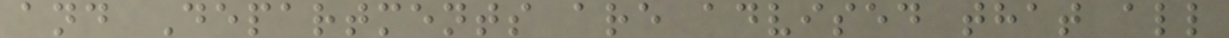and Departments are advised that all
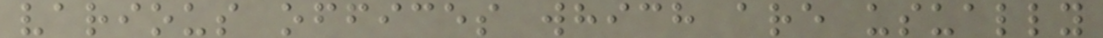various offices which are usually
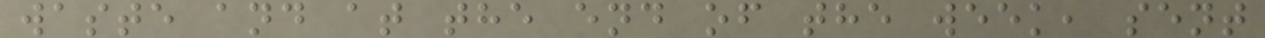waste and at the end of the week, sent
